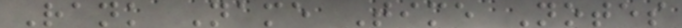Rank Name Time Notes
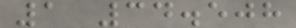1 34.508
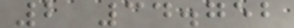2 34.752
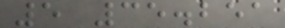5 35.251
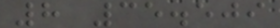8 35.509
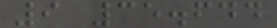9 35.644
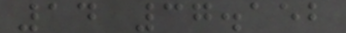14 37.152
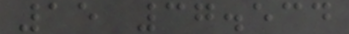15 37.534
